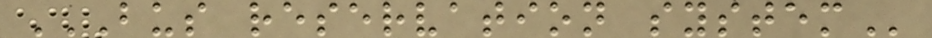BUS RESERVATION SYSTEM
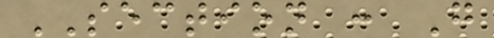SECTION : G
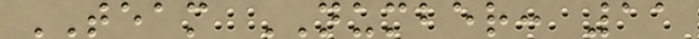TEAM NUMBER: 11
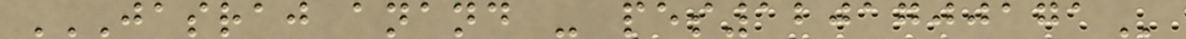JASRAJ ANAND - PES1201700171
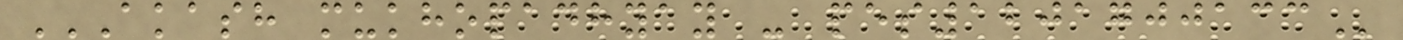AKASH MUKHOPADHYAY - PES1201700133
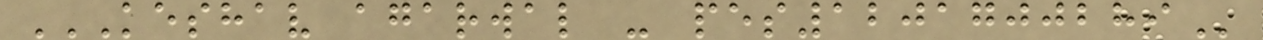KESHAV AGARWAL - PES1201700289
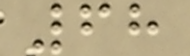68
